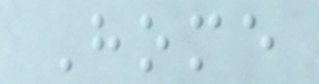Home
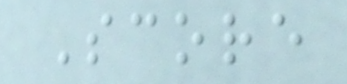Score
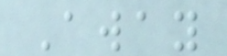Away
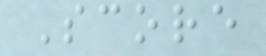Score
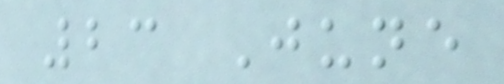23 June
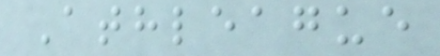Athleague
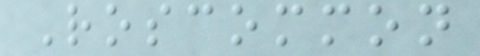Roscommon
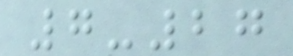7-27
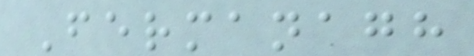Fermanagh
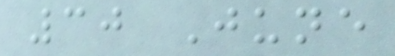30 June
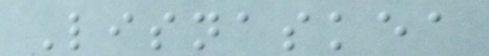Lisnaskea
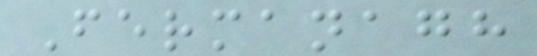Fermanagh
